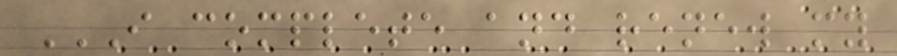I COMPLETE AND RENEW MY
